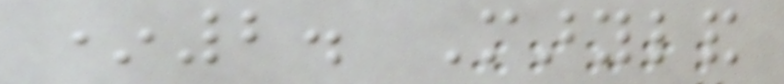*2. Maryland
